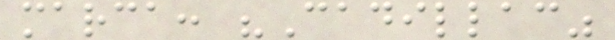marca: "Cadillac"
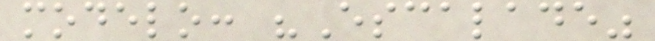modelo: "Escalade"
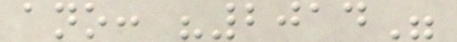ano: "2014"
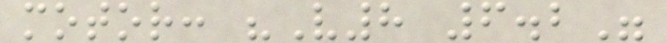motor: "V8 6.2"
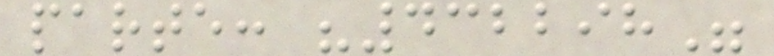parte: "432298"
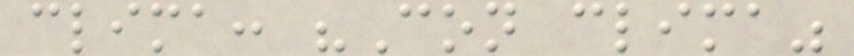clima: "Con clima"
